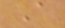A
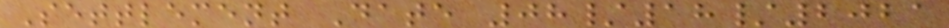Settlement Date 08/18/2021
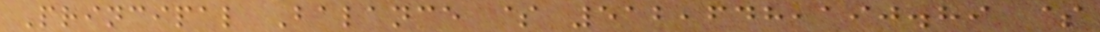Principal Balance $ 512,648,190.89 $
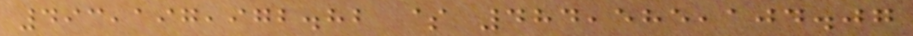493,197,972.82 $ 484,585,104.07
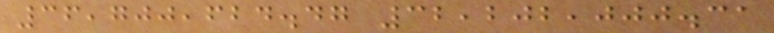36,700,624.47 32,202,000.31
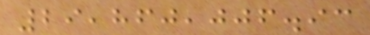29,860,006.93
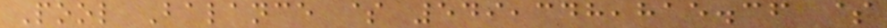Pool Balance $ 549,348,815.36 $
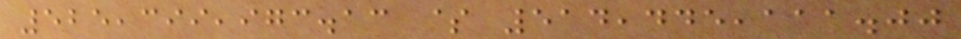525,399,973.13 $ 514,445,111.00
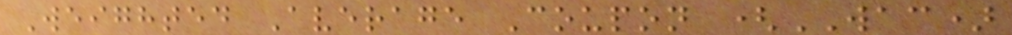Weighted Average Coupon (WAC)
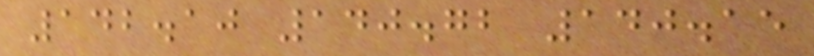142.10 140.72 140.15
